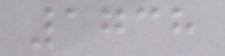1738
